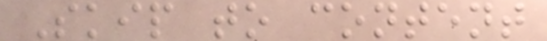Skip to content
